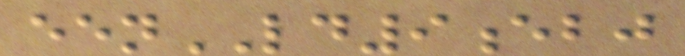eenLD9ebj
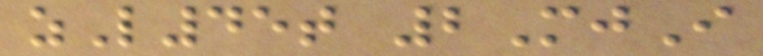zL45t 2MjI
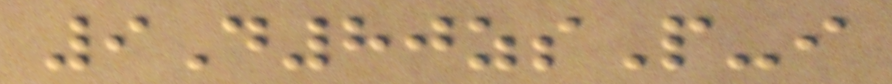9D80zsP-i
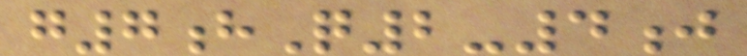g7hQ2-4j
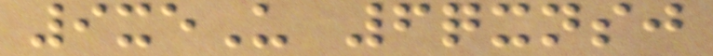9xeU 6qxnsj
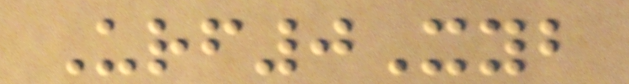Urf0Xyb
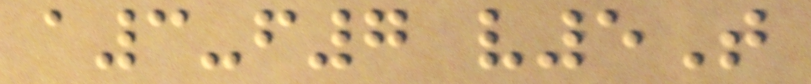a3-f7 v5T
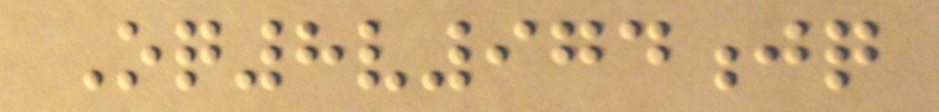Oq8v974jq
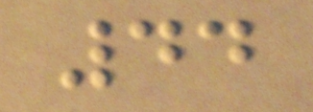44
